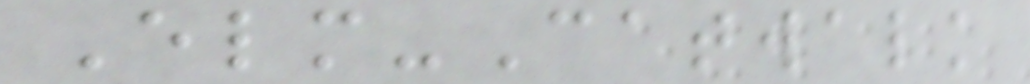Elm-Catwalk
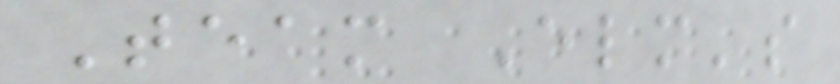Team Elm's
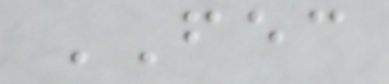FEC
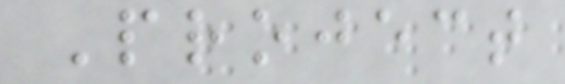Project
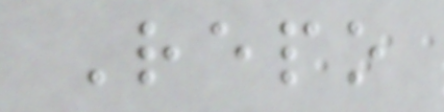Repo
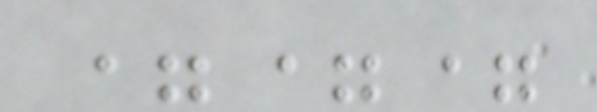===
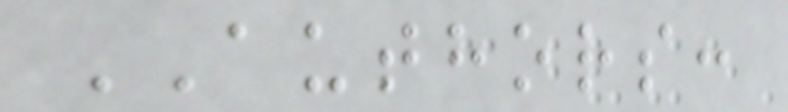AUTHORS:
